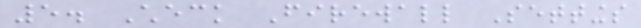5. Check Firewall Settings
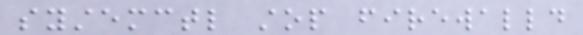systemctl stop firewalld
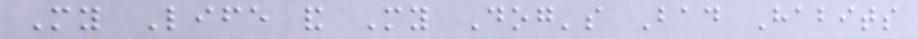My Life and My Dog's Bad Habits
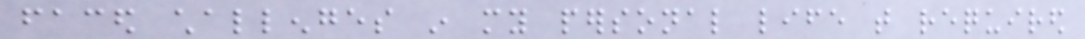faced challenges in my personal life that required
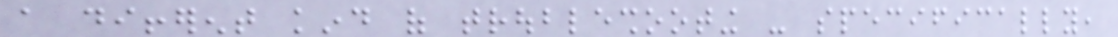a different kind of troubleshooting - specifically,
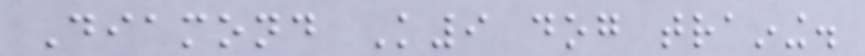Diamond K9 dog training.
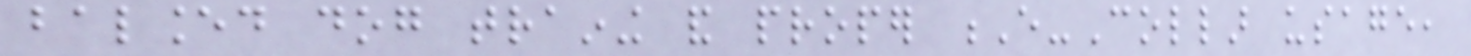balanced dog training and proper E-Collar usage,
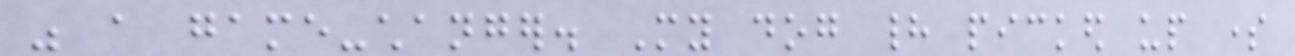was a game-changer. My dog had picked up some
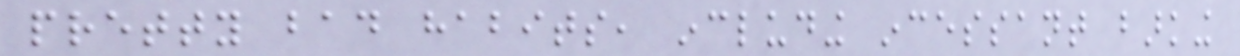pretty bad habits, including incessant barking
